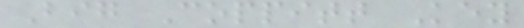Big Coppitt Key
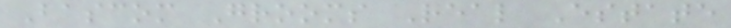Bascom Grooms Real Estate
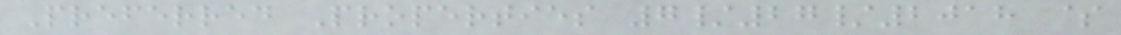Preferred Properties 7/27/2018 $
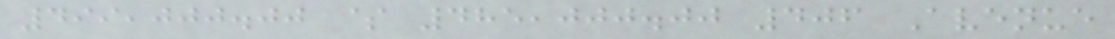499,000.00 $ 485,000.00 406 Avenue
